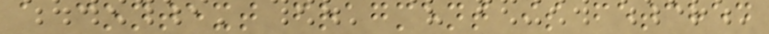a context fragment is fetched
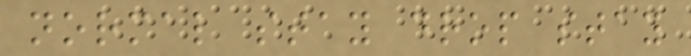normal stay drop stay
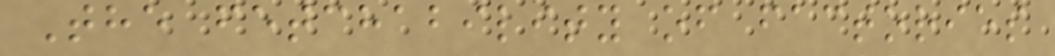The fetchability of factories
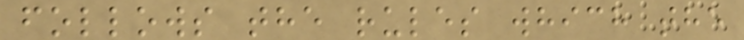follows the rules which the
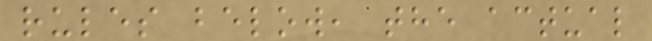rules below, the actual
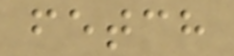fetch
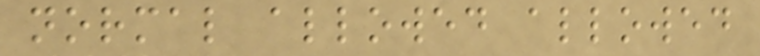normal allowed allowed
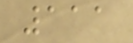111
